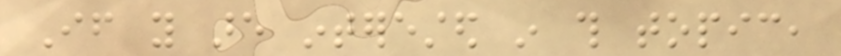If you are interested in this topic,
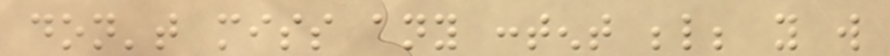don't miss any content below; you will
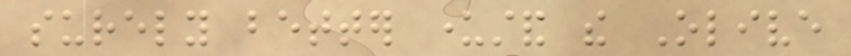surely better understand the Olive
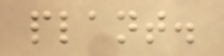plant.
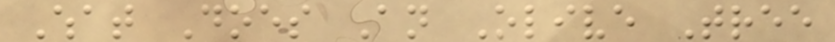What Does An Olive Tree
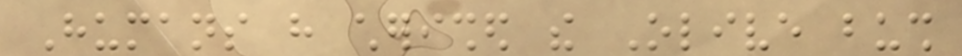Humans have cherished the Olive bush
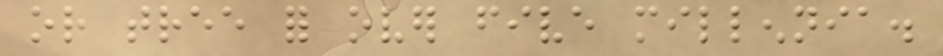or tree for over five millennia.
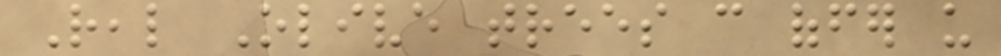Real Olive trees can offer us
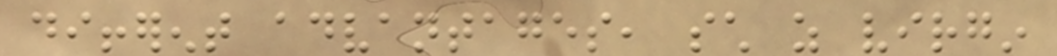different advantages, such as virgin
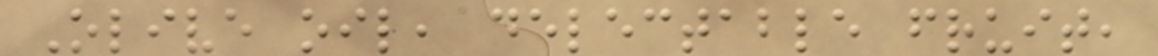Olive oil, delectable fruit,
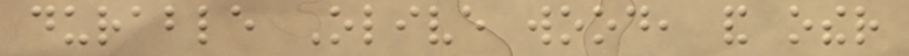durable Olive wood, and other
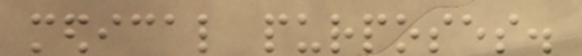medical purposes.
